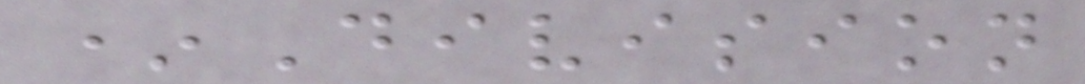*Division
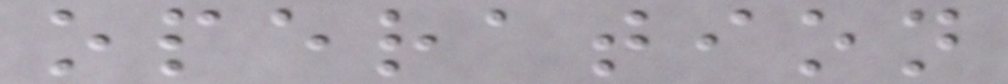operation
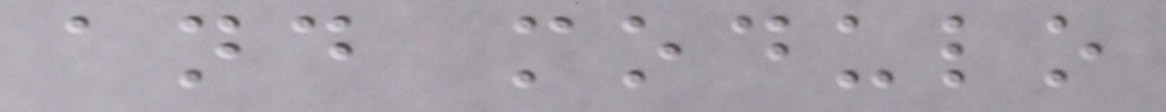and modulo
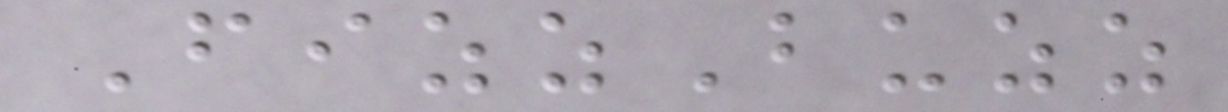FizzBuzz
